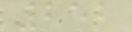252
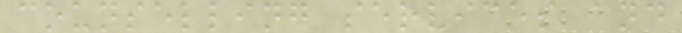counselling services and
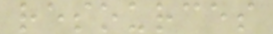resources
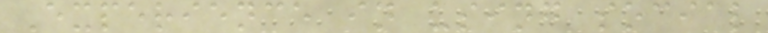Experience in using social
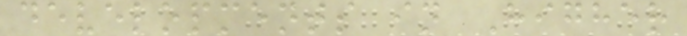developments in Higher
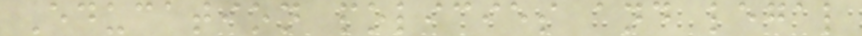Education policies and legal
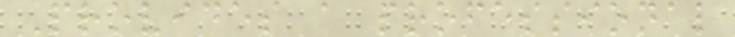Provides a professional
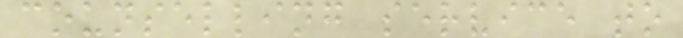counselling service to
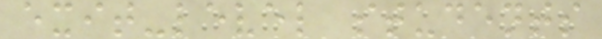exit-level students
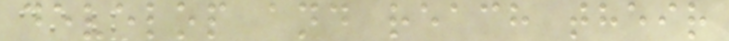develop and reach their
